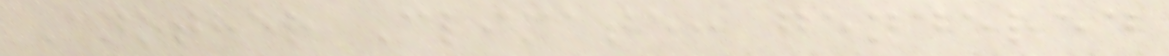Another Climate: gendered
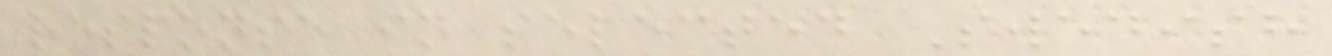response in selected Swedish
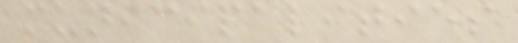municipalities
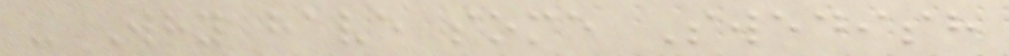- Why have some Swedish
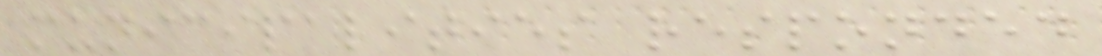municipalities responded
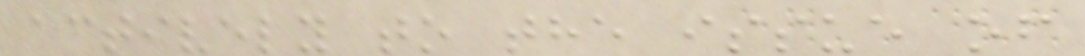actively to the issue of
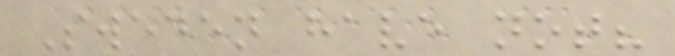Sweden have not?
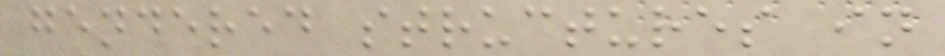gendered structures in
